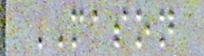MASON
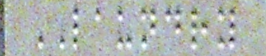LAUNDRY
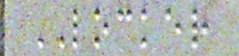LOCKER
